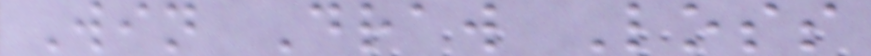Win Draw Loss
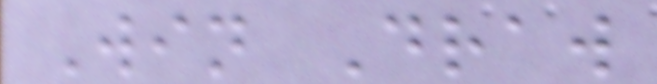Win Draw
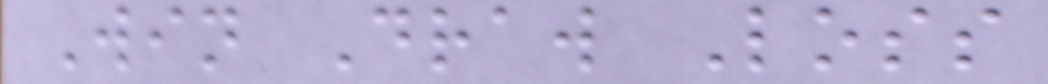Win Draw Loss
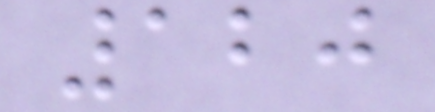120
